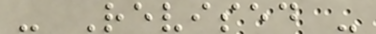- Revised -
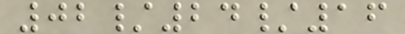02/24/16
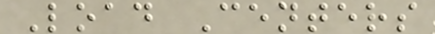Load Centers
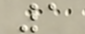1
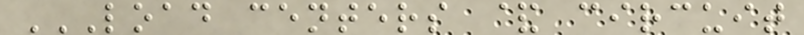LOAD CENTERS & CIRCUIT
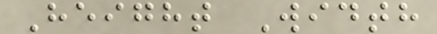Height Width
